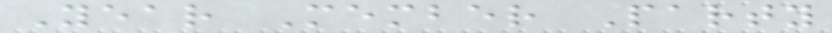Year Member Party
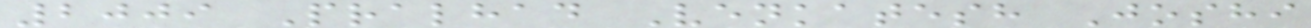2009 Pralhad Venkatesh Joshi
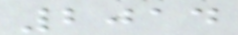2014
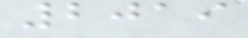2019
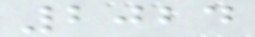2024
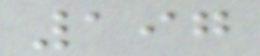197
